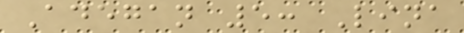Adegan 5: Lina
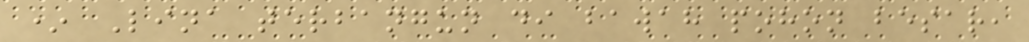* Lina terbangun di bawah pohon besar,
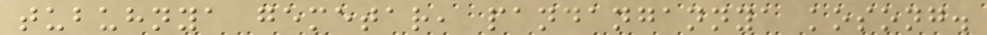tubuhnya gemetar, pandangannya kosong.
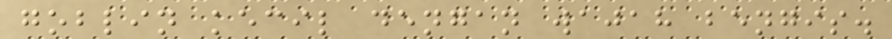goblin kecil dengan wajah bengis.
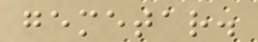gemetar.
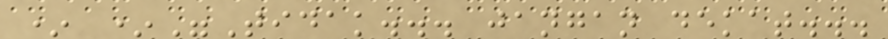* *"Tidak... jangan dekat...
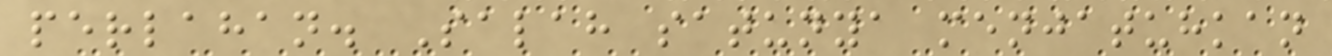perlahan. Salah satunya menjatuhkan
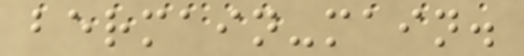bermain-main.
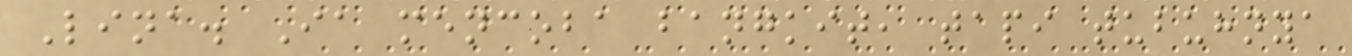Lina. Ia mencoba bangkit, tapi tubuhnya
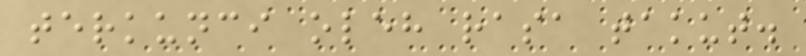terkunci oleh rasa takut.
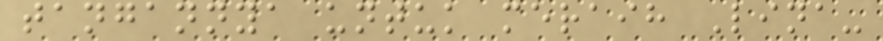tangannya untuk meraih Lina-
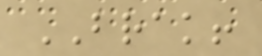BRAK!
